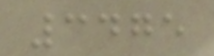3475
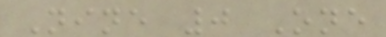Nine 0 One
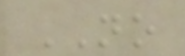NO
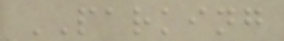PARKING
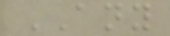ANY
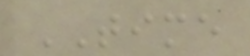TIME
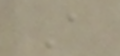A
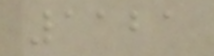1121
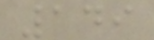149
